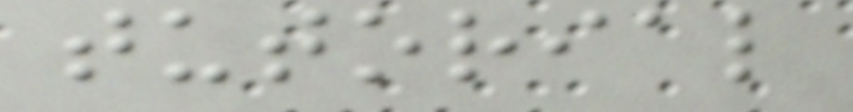tutorial
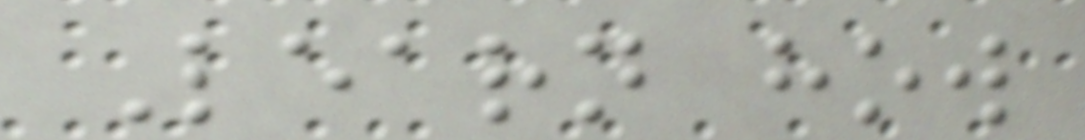Learn how
